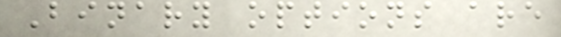Binary options are
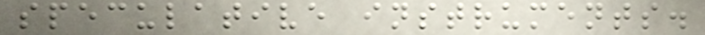speculative instruments.
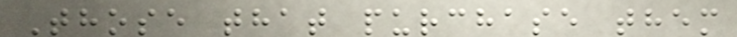Those that purchase them
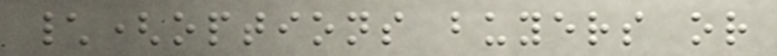\(options buyers or
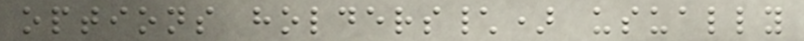options holders\) usually
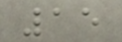15
